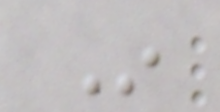In
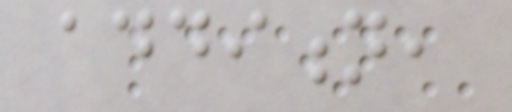addition,
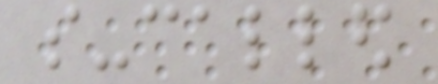so-called
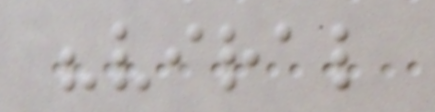"viral
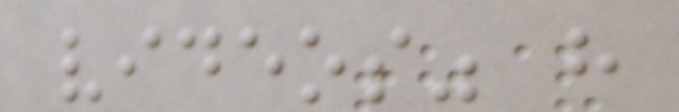videos" have
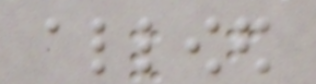allowed
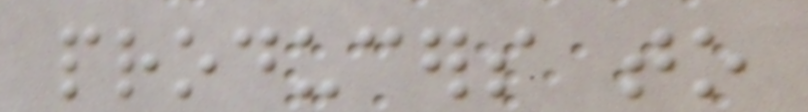producers to
